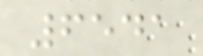6541
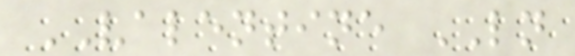VALENTINE LN
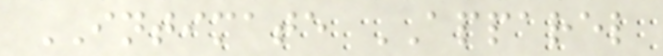INTIMATE APPAREL
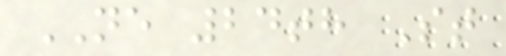NE 24th St
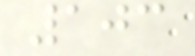103
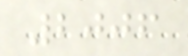2006
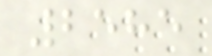2585
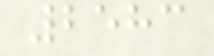2583
